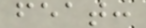feat:
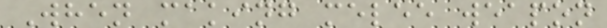When making melee weapon
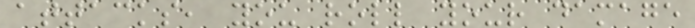attacks, you roll your damage
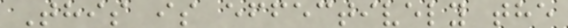This is effectively the
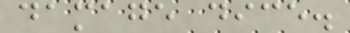damage dice.
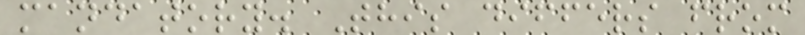mandatory. This differs from
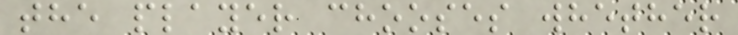the player chooses whether
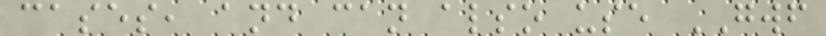cases, and can also use GWF
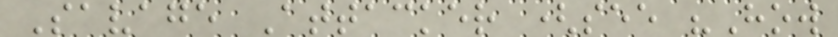Savage Attacker (see "How
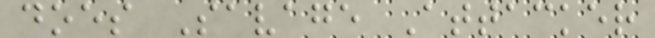does Savage Attacker
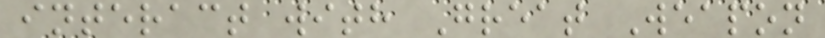interact with Great Weapon
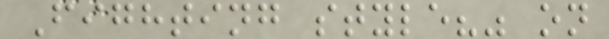Fighting style?" on
